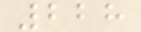228
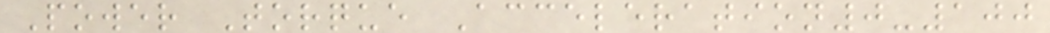Power Torque Acceleration0-100
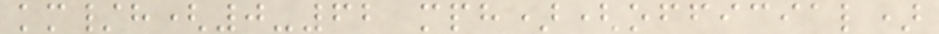km/h(0-62 mph)(official)
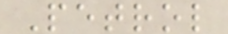Petrol
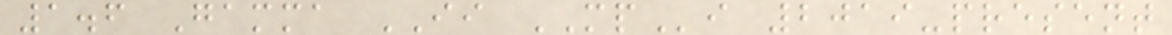1.6 Gamma II MPi 2019-present
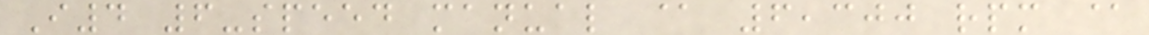I4 6-speed manual @ 6,300 rpm @
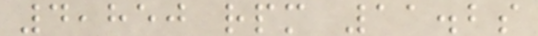4,850 rpm 11.2s
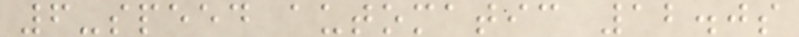6-speed automatic 12.0s
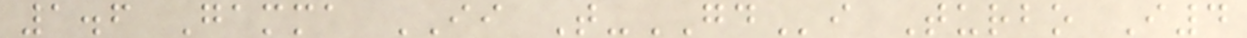1.6 Gamma II T-GDi Turbo I4
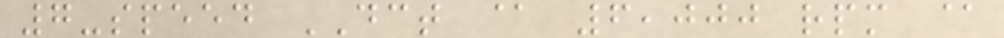7-speed DCT @ 6,000 rpm @
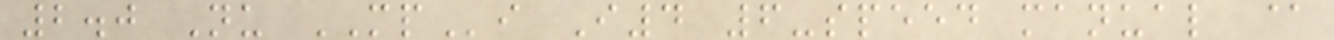2.0 Nu MPi I4 6-speed manual @
